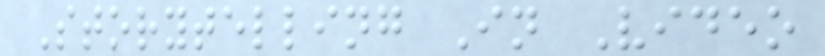Storytelling In Video
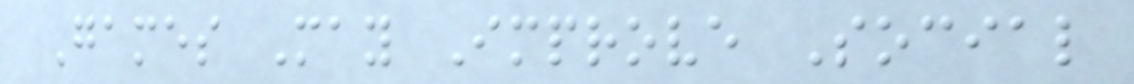Games May Improve Social
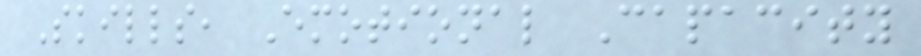Skills, Emotional Capacity
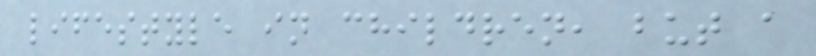lifestyle in children, but a
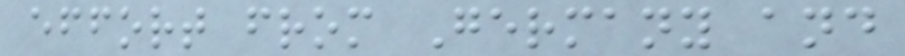effort from Germany and
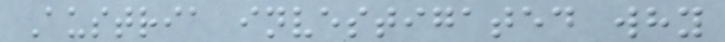Austria investigated why
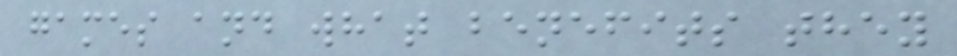games and what benefits they
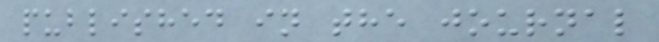published in the journal
